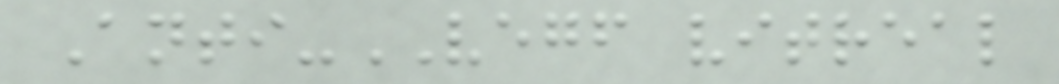Anti-VEGF vitreal
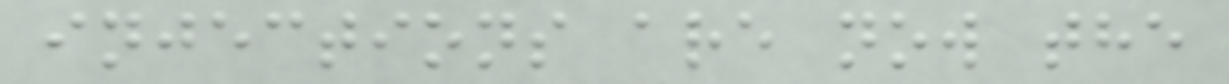injections are now the
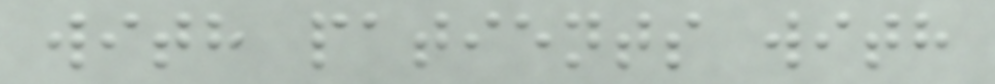with patients with
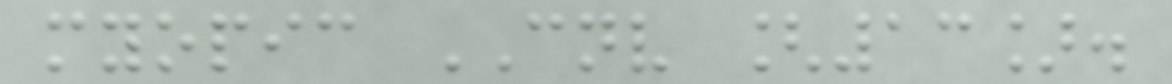myopic CNV [13].
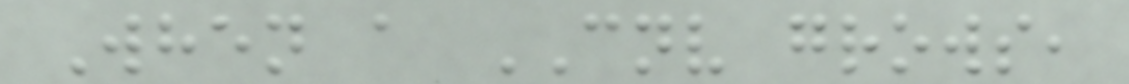When a CNV grows,
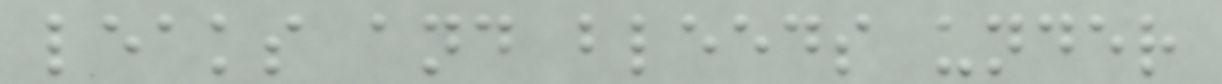leaks and bleeds under
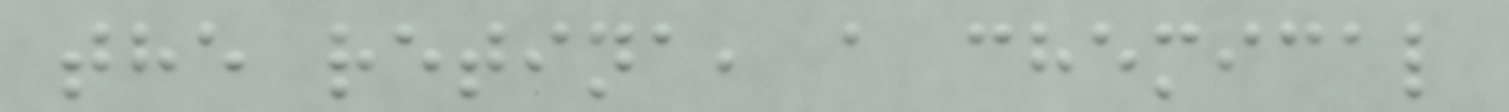the retina, a chemical
